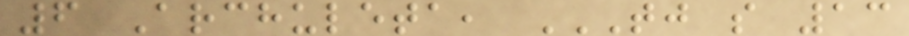6 Archuleta, TJ S 13
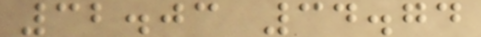32.03 34.74
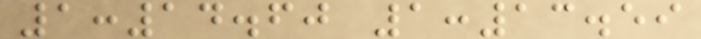1:14.60 1:13.59
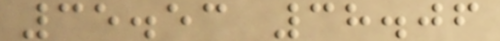35.53 38.06
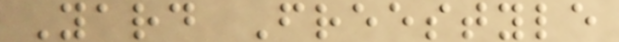Yard Freestyle
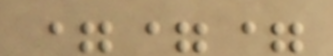===
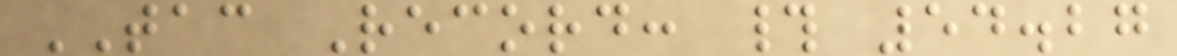TAC Record: # 54.27
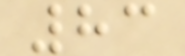83
